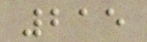215
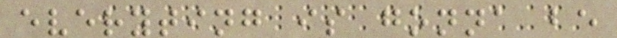everyting is gonna be
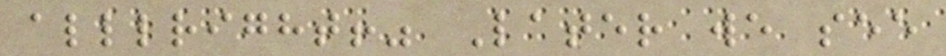alllright!" Later we see
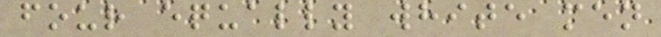four equally white men
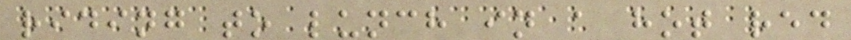riding to lunch in a hot red
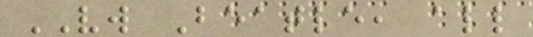VW Beatle, all
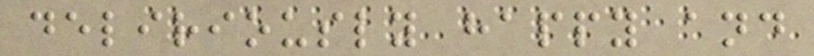deliriously happy and
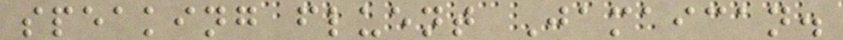speaking fluent Jamaican.
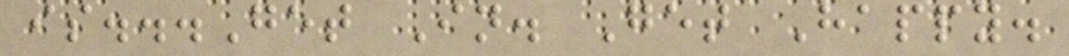is...Get In. Get Happy.
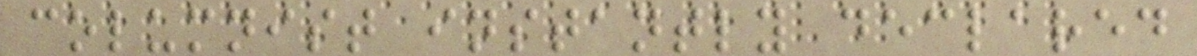columnist instantly declared
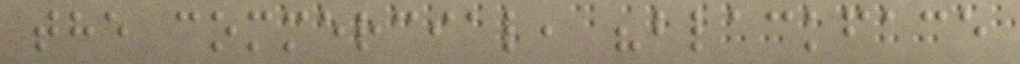the commercial, "blackface
